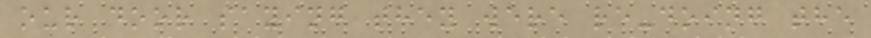our door saying they were re-doing the
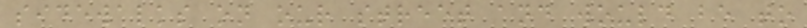sidewalks on our street and would be to
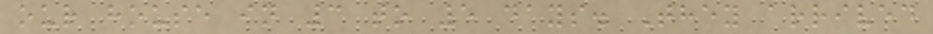our house in 3 to 5 days. They arrived
